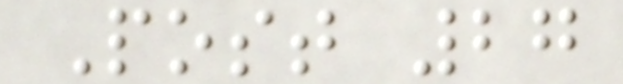Post 27
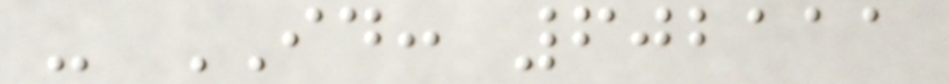- ID: 602111
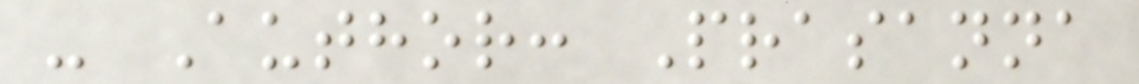- Author: Prasanna
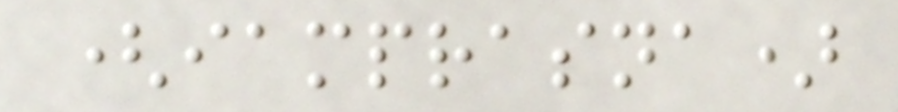(iamprasna)
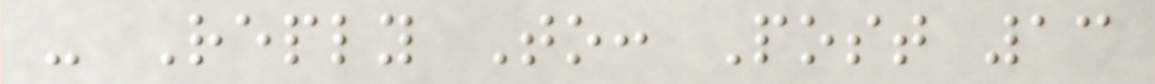- Reply To: Post 13
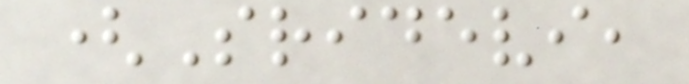(Sridevi,
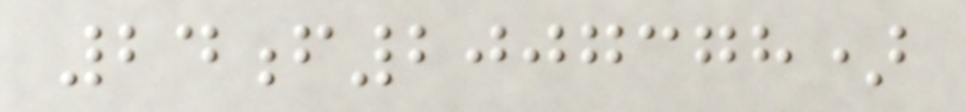24f2007378)
